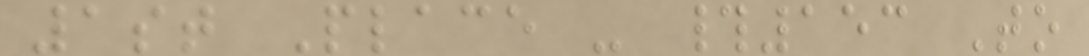1st Place - #153 To
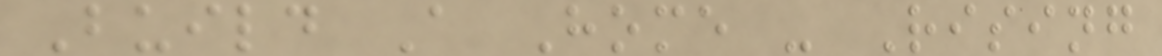Build A Home - Rising
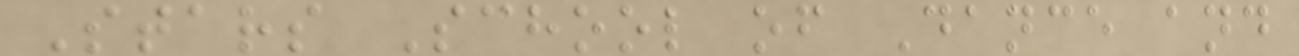Stars School of Dance and
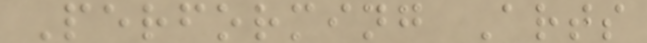Performing Arts
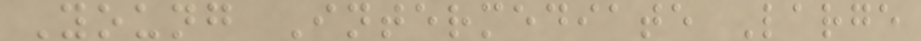Young Intermediate Large
